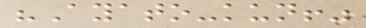"Ayato-kun!"
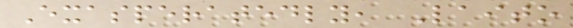Exasperatedly, Laito
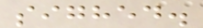sighed.
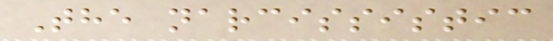The narcissistic
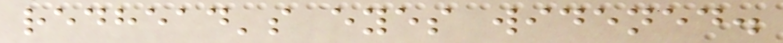redhead's eyes widened.
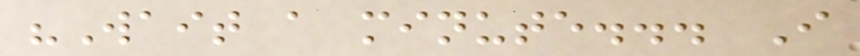"Wait a minute... I
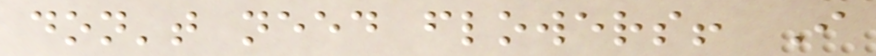don't need flowers! I
